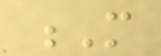M
